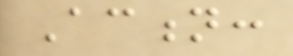Action:
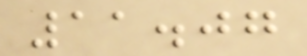11.07
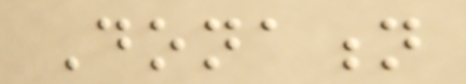Donation
